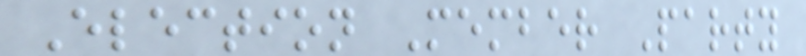Election Member Party
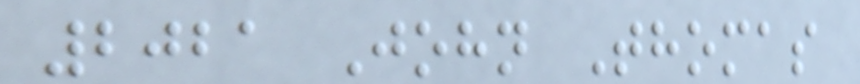2021 John Thomas
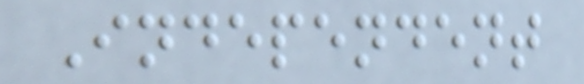Independent
